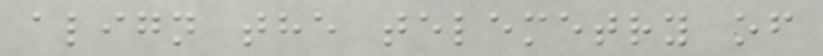align the telemetry of
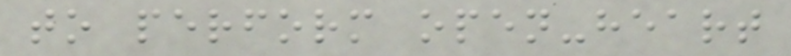to perform open-heart
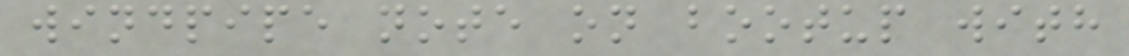windpipe note on bootup with
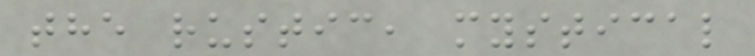the rustic, mystical
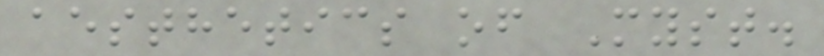aesthetics of Myst.
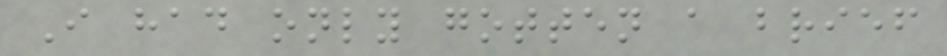I had only gotten a brief
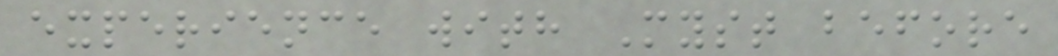experience with Myst before
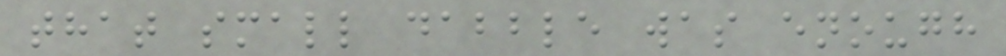that small dabble was enough
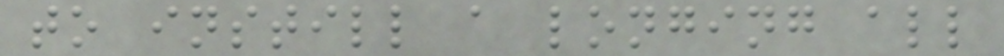to instill a longing all
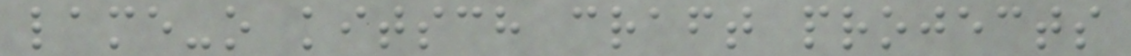lame-o kitsch craft projects
